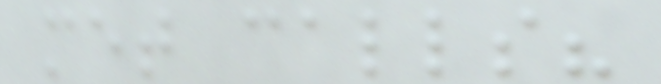met calls?
